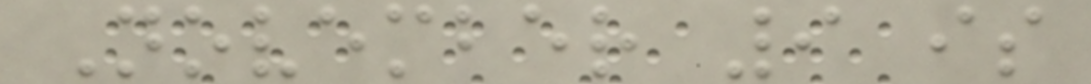November 9 is
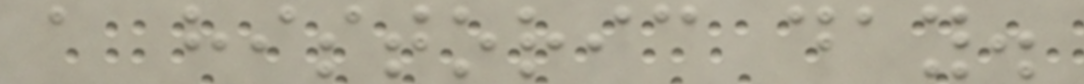a historic day.
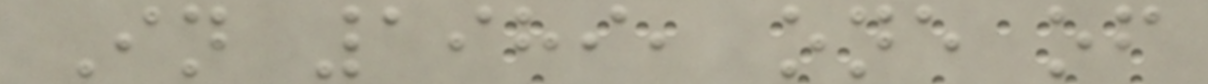In 1989, one of
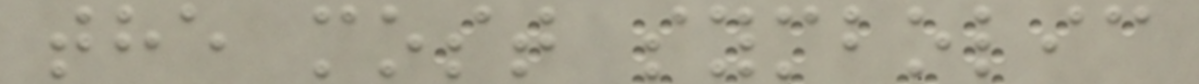the most symbolic
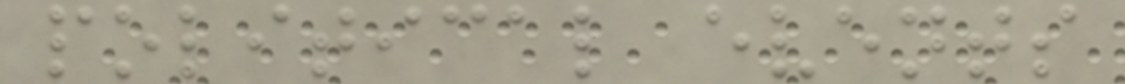political events
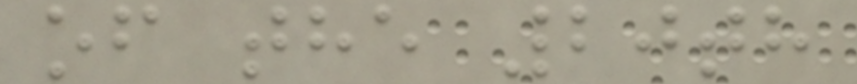of the 20th
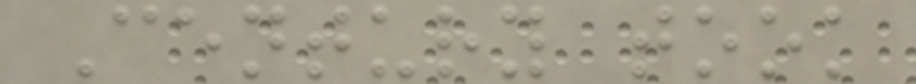Century took
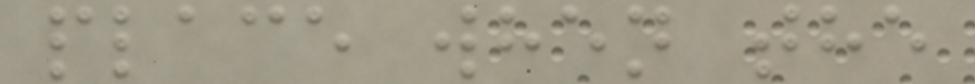place when the
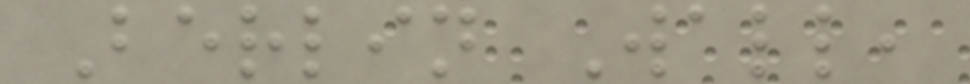Berlin Wall,
